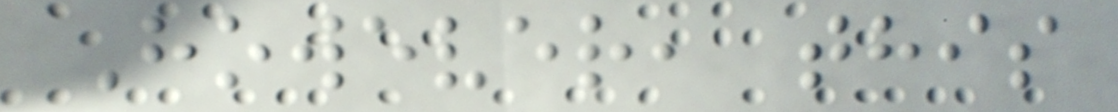However, this
